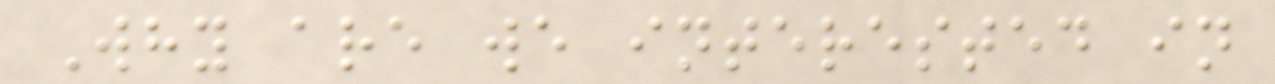Why are we interested in
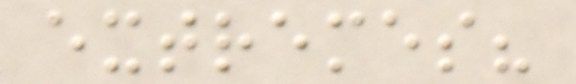extremes?
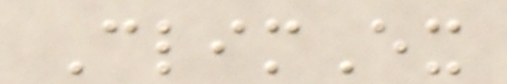ClimEx
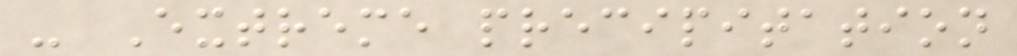- Extreme precipitation
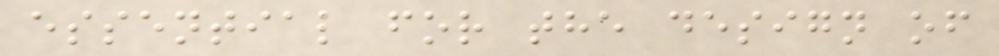essential for the design of
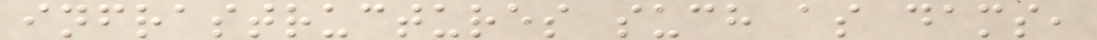infrastructures such as dams,
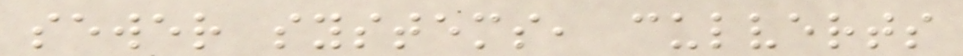sewer systems, culverts
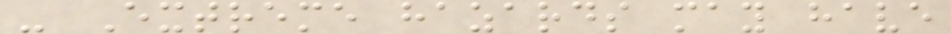- Extreme hazards may have
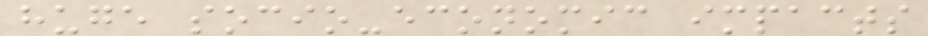huge socio-economic impacts
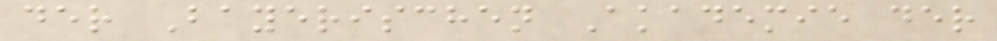der Bayerischen Akademie der
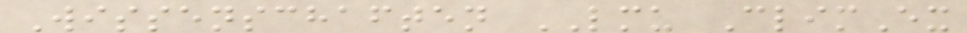Wissenschaften LMU ClimEx
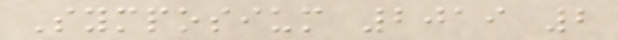Symposium 2019 2
